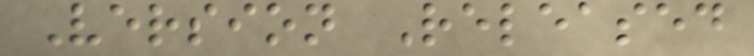Version Released
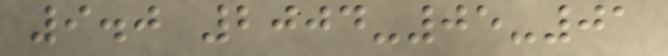9.0 2004-05-01
